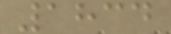1834
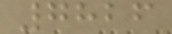7826
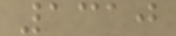1310
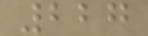227
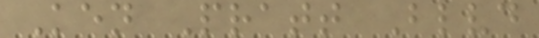Ken Pratt Blvd
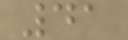41
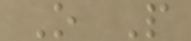O P
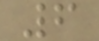6
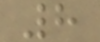8
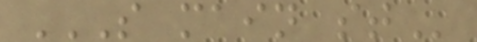S MAIN ST
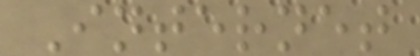Internet
